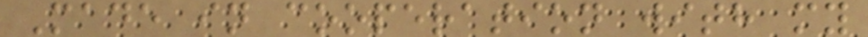Made in cooperation with my
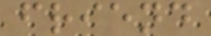friend
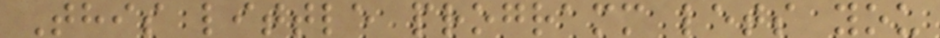This little programm lets you
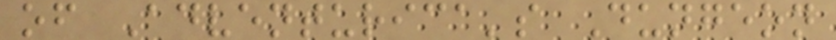of Adventurica's Dungeon
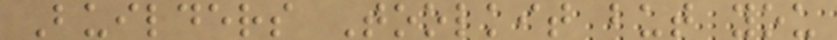Builders Toolkit but you
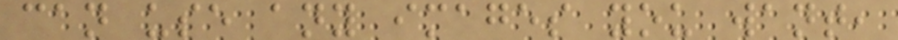can use any images you want,
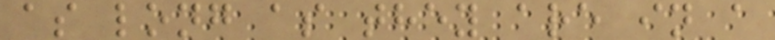as long as they are in a
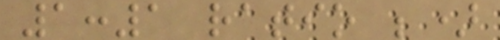1:1 ratio ;)
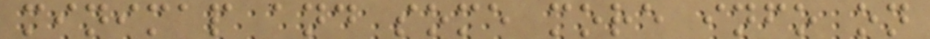minimap and some more info on
